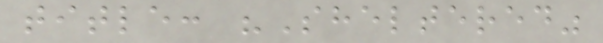title: "Sheltered"
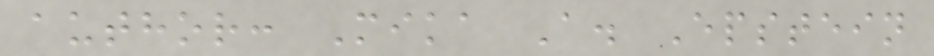author: Mika A. Epstein
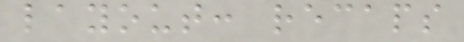layout: recaps
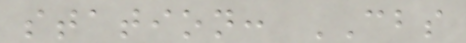station: CBS
